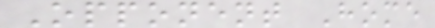Opponent Home
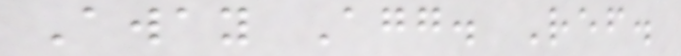Away Agg. Ref.
